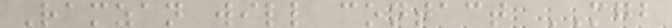Ramzan will contact MGB
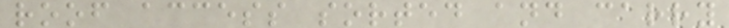roof access sorted and carry
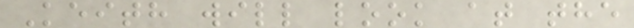Keith will look at the
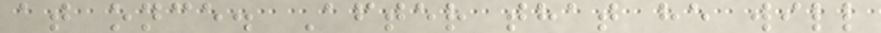at once. After that he will
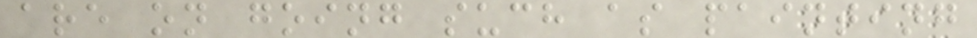are on going such as painting
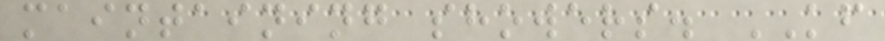maintaining showers. KF
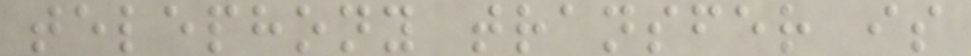telephony transfer is
